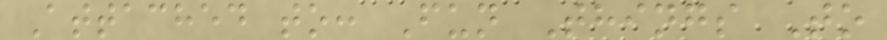Attached to: Fun Things To
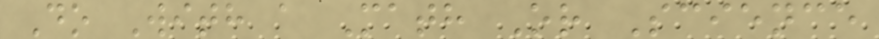Do With a Math Or Science
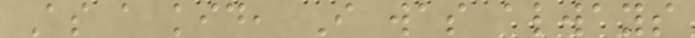As a kid, I was always
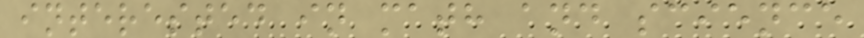interested in math and science
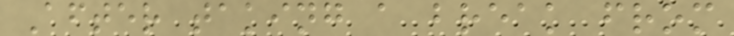After taking a break from
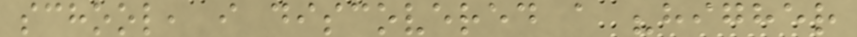school, i discovered a "higher
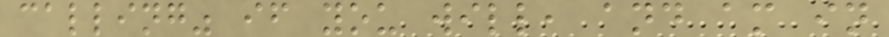calling" if you will, and am in
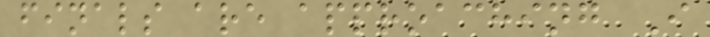finals are approaching I
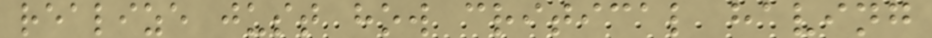realize just how critical having
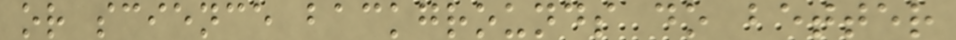or science backgrounds do better
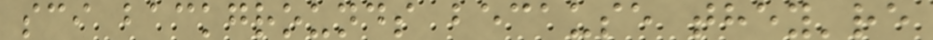sci backgrounds because they're
